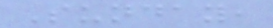Sunday,
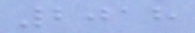2018
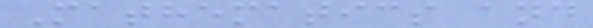Mathematics and
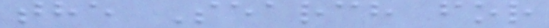the Search for
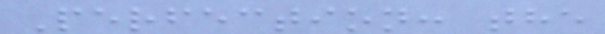Perfection: the
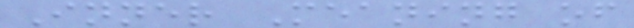Inner Meaning of
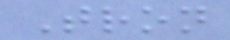Tron
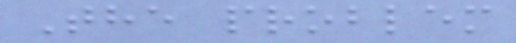The problem
